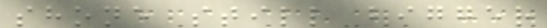shone still bigger
